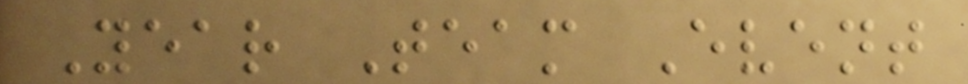Year Team Event
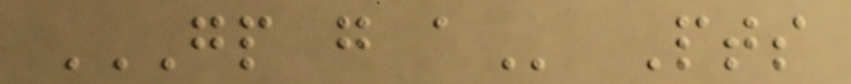GP G A Pts
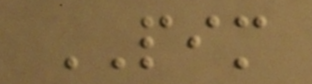PIM
